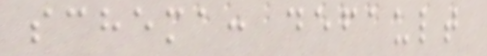schema: default
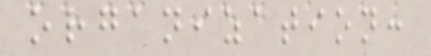organization:
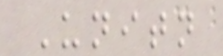Unitn
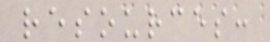resources:
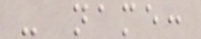- name:
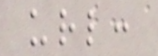url:
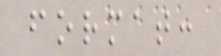format:
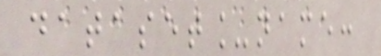dataset_name:
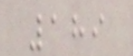189
